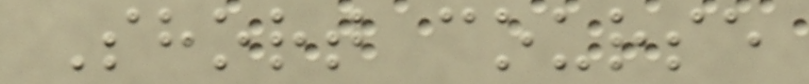Short course
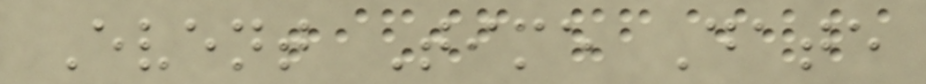Event Time Date
